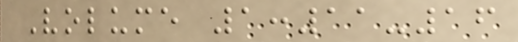Volume 1:11-16
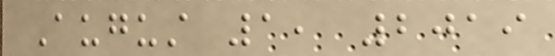August 1, 2019
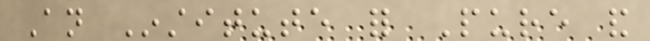An Institute for Pure and
